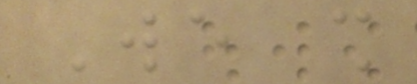We shall
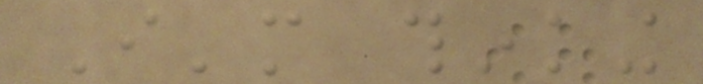I'm thinking
